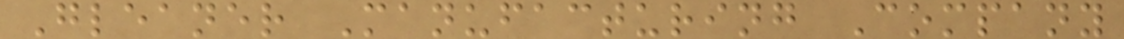Gleaner Manufacturing Company
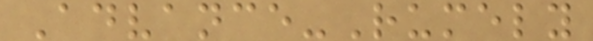Advance-Rumely
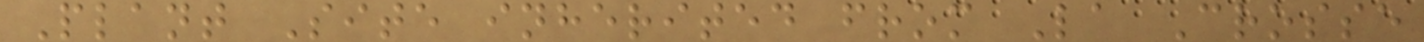Plant Site inherited from La Crosse
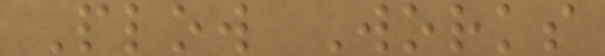Plow Works
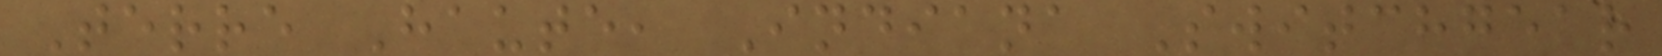Terre Haute, Indiana Switchgear
